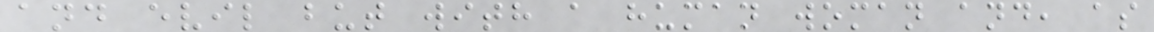and evil but with a human woman and, as
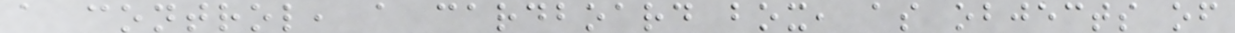a control, a cardboard box, as objects of
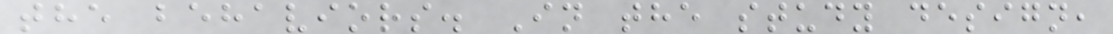the behaviors. In the study design,
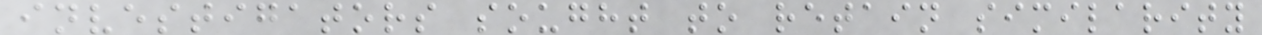investigators sought to retain similarity
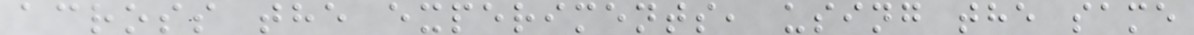across the experiments, using the same
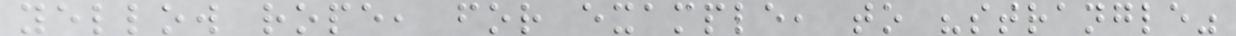yellow rope, for example, to "strangle"
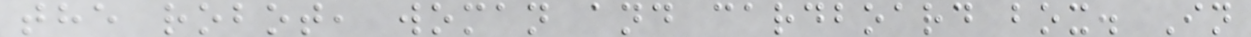the robot, woman and cardboard box. In
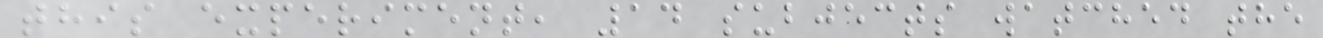this experiment, 14 subjects watched the
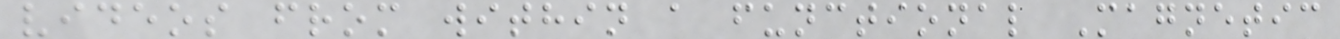videos from within a functional Magnetic
